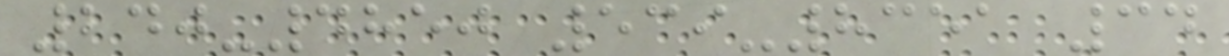240-4850 539-8351 34
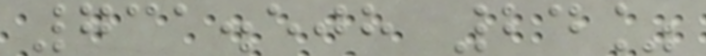731.508 24%
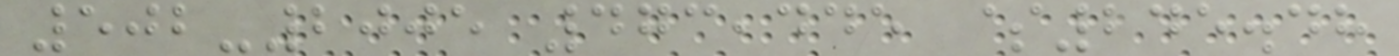502-2005 473,445 $245.48
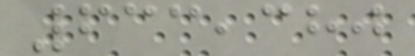633,380
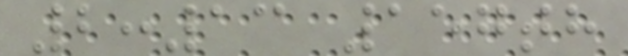2:13 157th
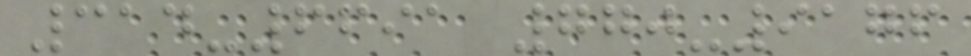314-6691 770-9176
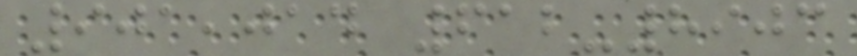901,014 612-8903
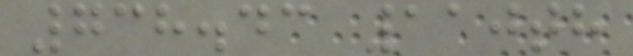738.43 110th
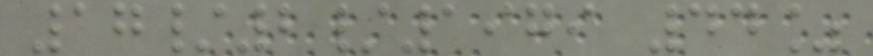17/2/1979 44%
